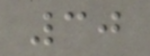30
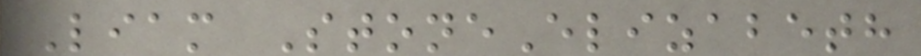Liam StoneElizabeth
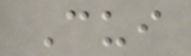Cui
